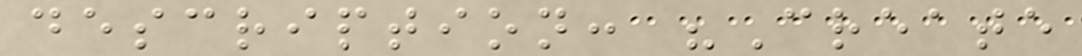description: "Create
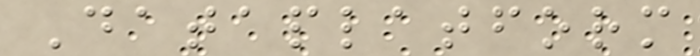Dataplatform
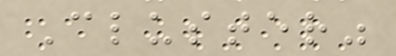Cluster"
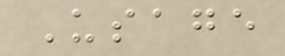Usage
